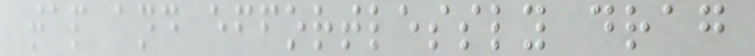tap and effortlessly drag
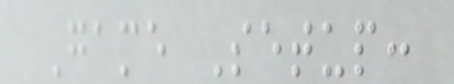Game Setup:
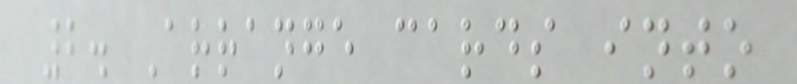2. Arrange cards into
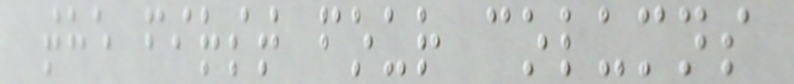the first four columns
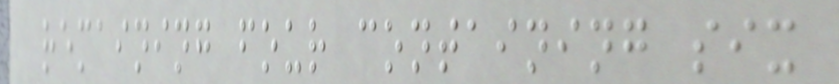remaining four containing six
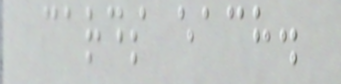cards each.
